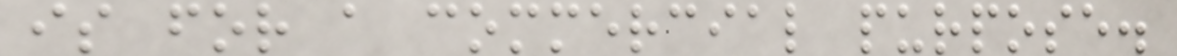is for a commercial purpose.
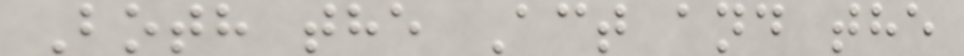Both the Act and the
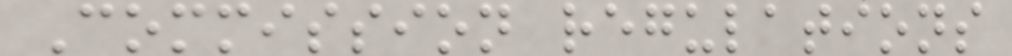Commission regulations
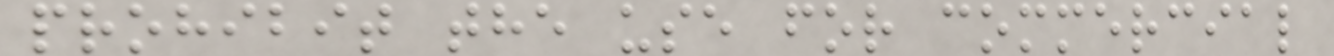prohibit the use for commercial
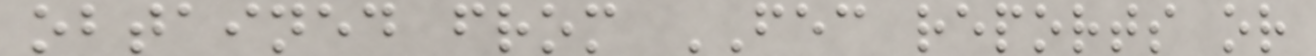obtained from FEC reports or
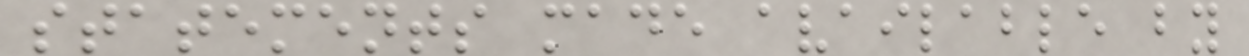statements made available by
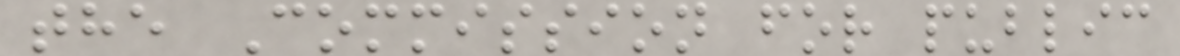the Commission for public
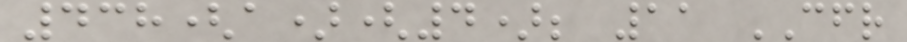438(a)(4); 11 CFR
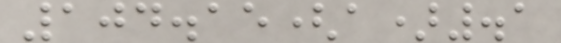104.15(a).1
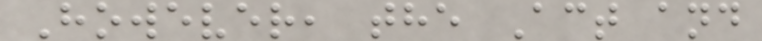However, the Act and
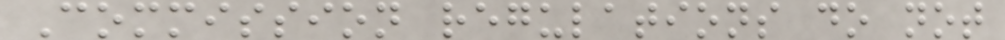Commission regulations do not
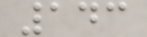143
